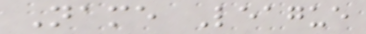Name League
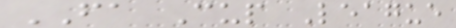FA Cup League
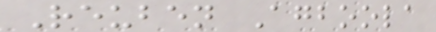Reuben Agboola
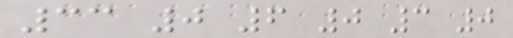33 0 6 0 3 0
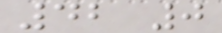42 0
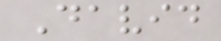David
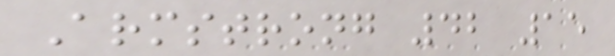Armstrong 42 15
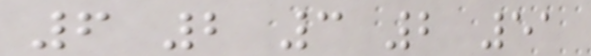6 2 3 2 51
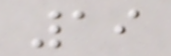19
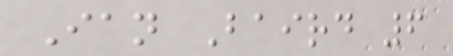Ian Baird 6
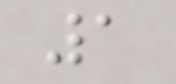1
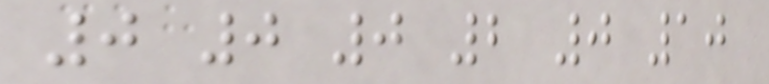0 0 0 2 0 10
